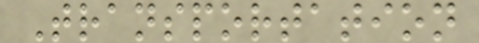Transportation
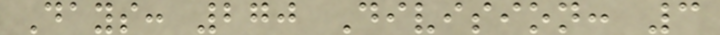Days: 270 Division: 3
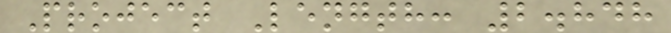Project Length: 2.848
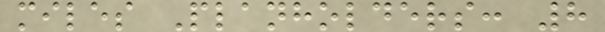miles Planholders: 8
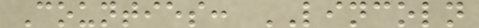Counties: LINCOLN
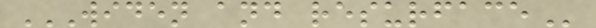WIDEN AND RESURFACE
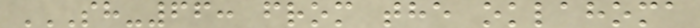SH-66: FROM THE OKLAHOMA
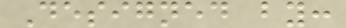Designed by:
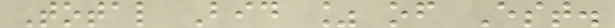Total Bid % of Est.
